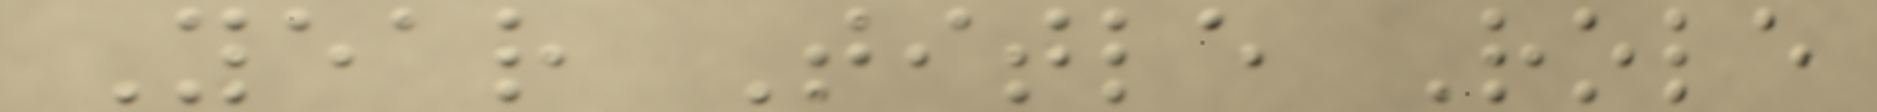Year Title Role
